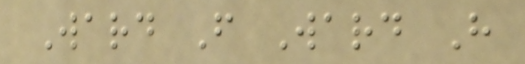Ward F Ward H
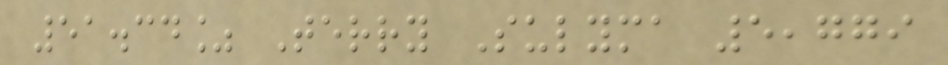51.34% Terry Sulyma 5,779
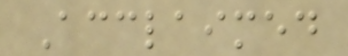Acclaimed
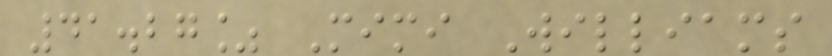41.27% Mimi Williams
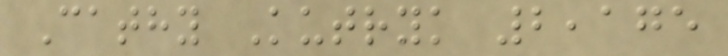Cathy Kutryk 2,175
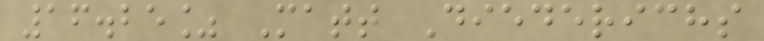16.25% Matt Diederichs
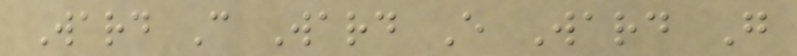Ward C Ward E Ward G
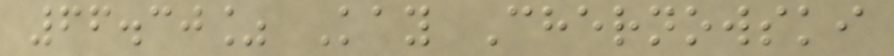66.30% Kay Chernowski
